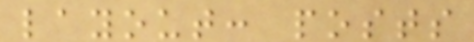layout: posts
